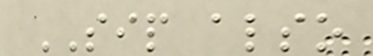SIP also
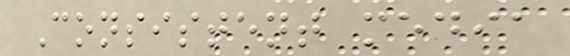Consistent media
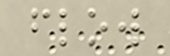flow
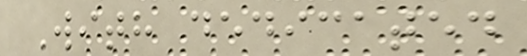With dedicated
